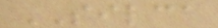SILCA
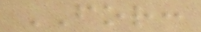FOR:
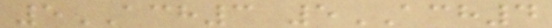5ACH3 5ACH4
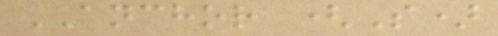ANCHOR (S)
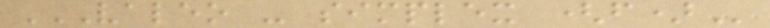VALEO - SIMPLEX (F)
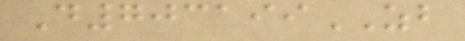D703199ZB
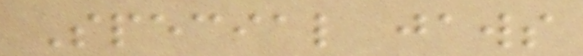Special jaws
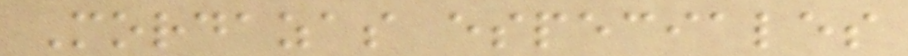Mordazas especiales
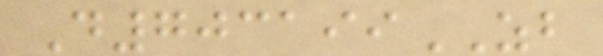D703199ZB
